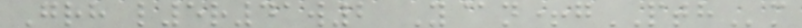Grh l5r41w2 Y@n+gPTHm
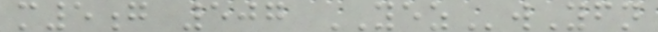m5g 507 YEZwYfn
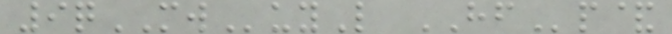9qMWuyL HFp&
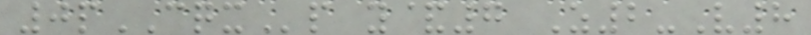0pCQXp y&7 Z2-V8
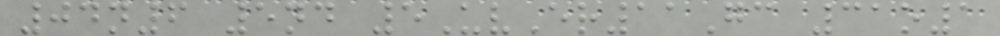04n6 5nd 5UvEr11Gc 31o1
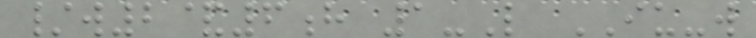/w2&6h 1-L IU-w
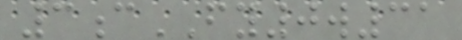3cFY0w31
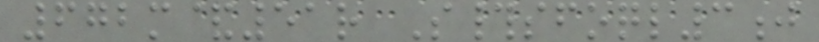672m&51r S#sfoql3j
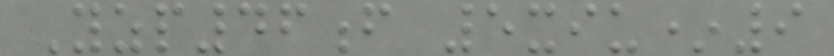Yzp46f 5xiu*9
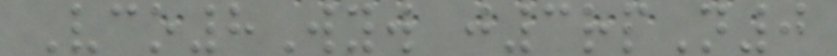Vco8Wyw j3rpN0
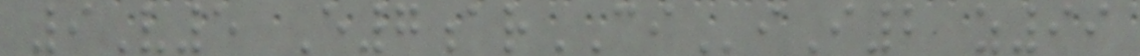9V5 E7arCIiI2 z99
